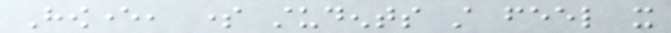However, some students still feel it
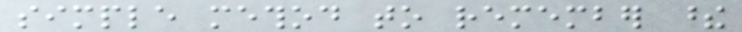simple method to remember these
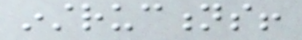instructions!
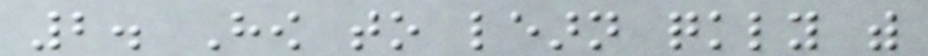2. How to learn quickly with
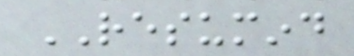RESUMIND
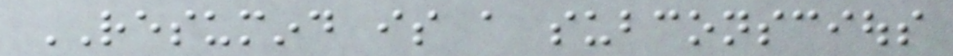RESUMIND is a subconscious
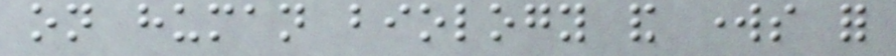on human biology and works for
